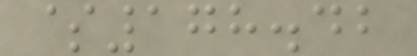$178.42
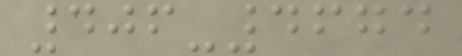406-4674
